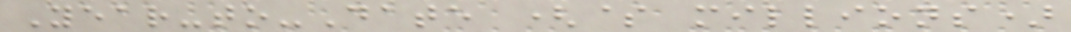Year-to-Date ($ millions)
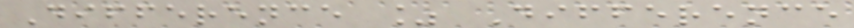Difference % Difference
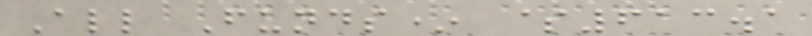All Funds* $613.1
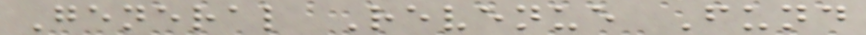General Revenue Fund
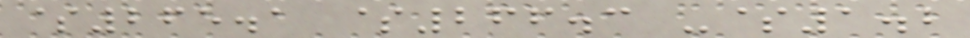$265.1 $266.3 -$1.2
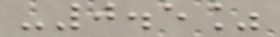-0.5%
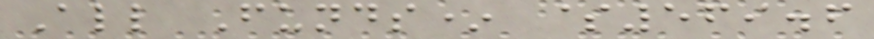All Funds* $569.6
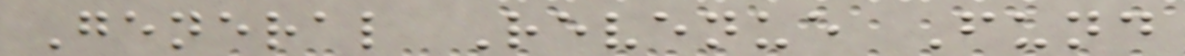General Revenue Fund
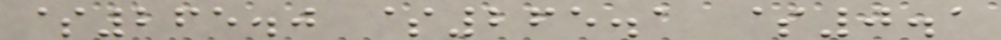$265.0 $265.1 $0.1
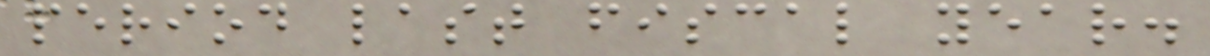period last fiscal year.
